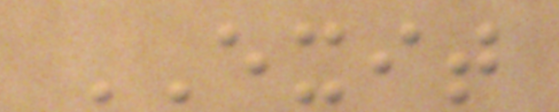EXIT
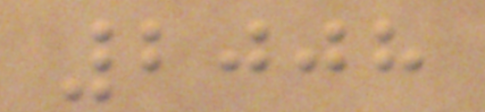2008
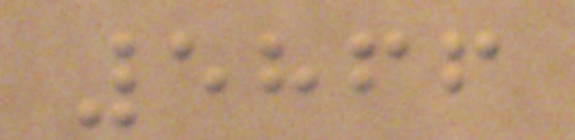5866
